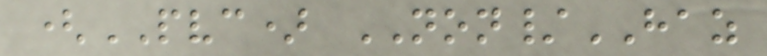(PVC) NON/HAZ
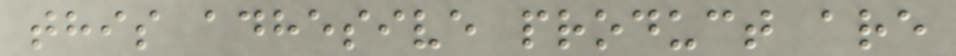this adhesive product are
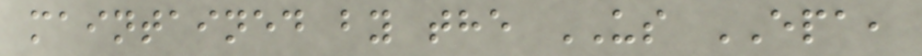maintained by the US EPA,
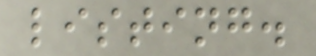listing.
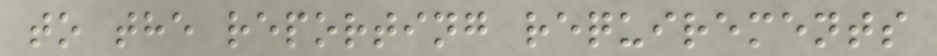to the reporting requirements
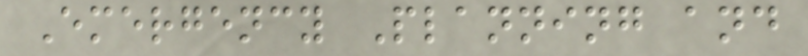Emergency Planning and
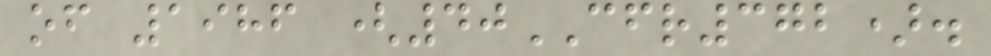of 1986 (40CFR372).
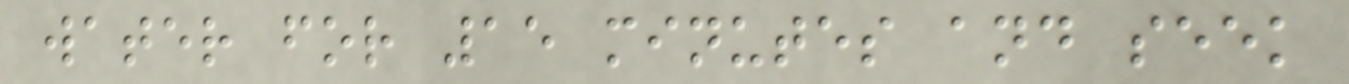water for 15 minutes and seek
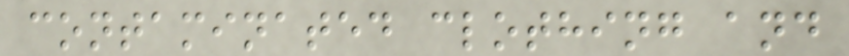contaminated clothing and
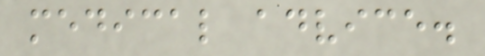medical advice.
